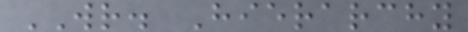WR. Hierarchy
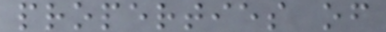properties of
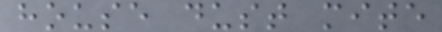house dust mite
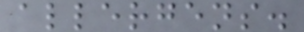allergens.
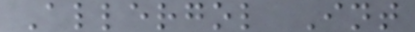Allergol Int
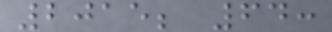2015; 64:
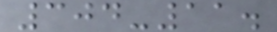304-11.
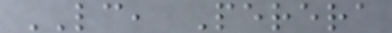LC, Perera
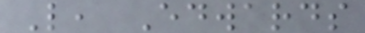L, Edwards
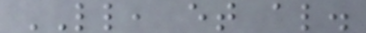LL, et al.
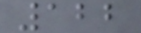122
